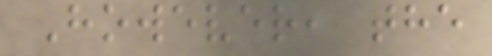However, the
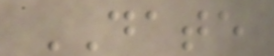DATE
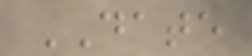DATE
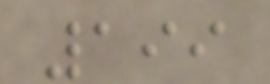199
